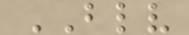BLV
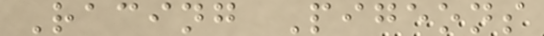Racing Pigeons
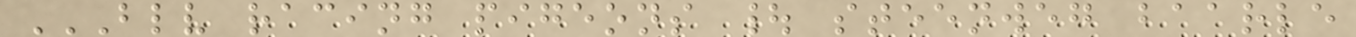BLV RACING PIGEONS | STEENWEG BAARLE
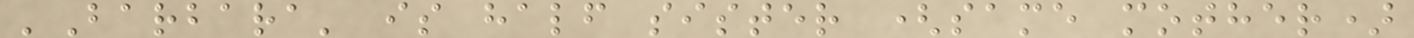'Barbara' is half sister (same mother)
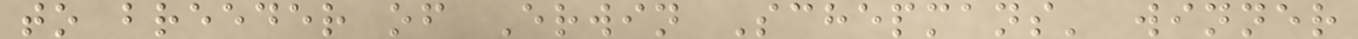to breeder of Erwin Schepmans' winner
